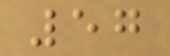57
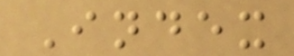Index
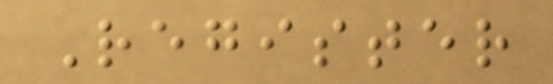Register
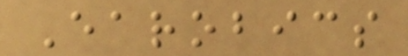Earobics
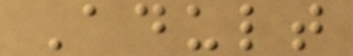Adult
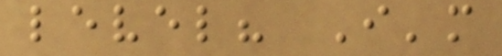level? I'm
